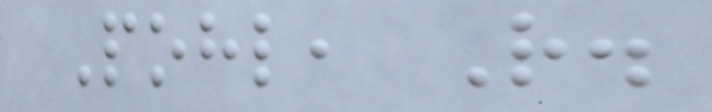Pohl, R.
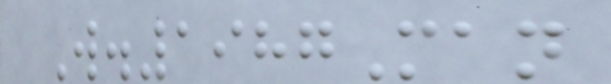W.1987Man
